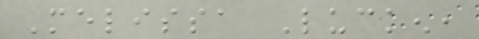Melissa Lucken,
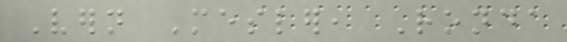Vern Mesler, Ronda
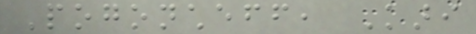Pogoncheff, Kari
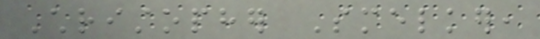Christopher Smelker,
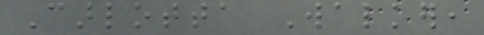Carlotta Walker,
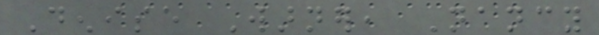Denise Warner, Nancy
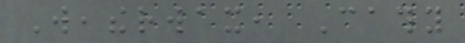Weatherwax, Cathy
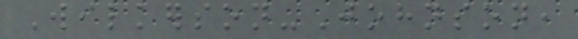Wilkerson-Johnson,
